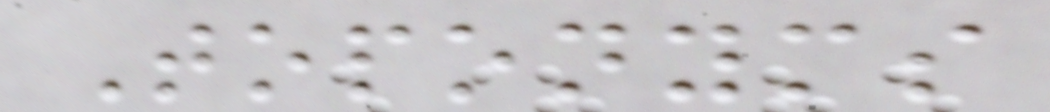Toponyms
